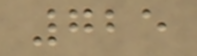725
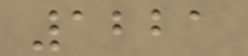1221
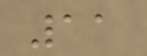11
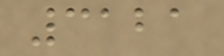3121
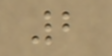2
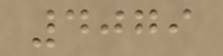4079
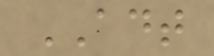ADT
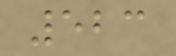523
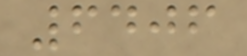6406
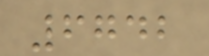6742
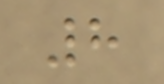8
